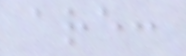are:
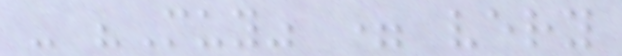- "Muy" = very
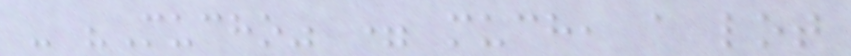- "Mucho" = much, a lot
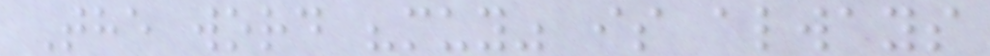The word "muy" is always
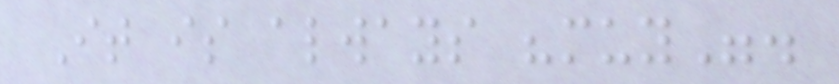It is always "muy".
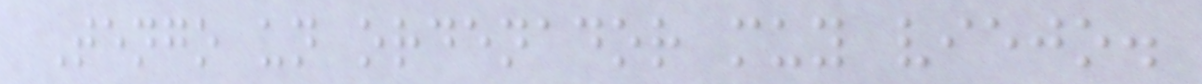Tengo un ordenador muy viejo.
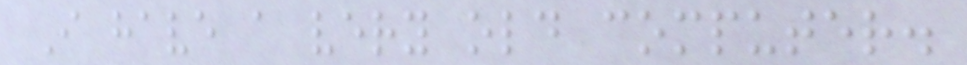I have a very old computer.
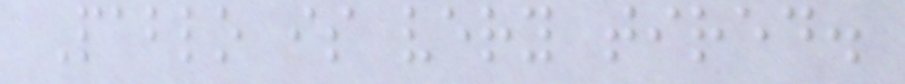Pablo is very tired.
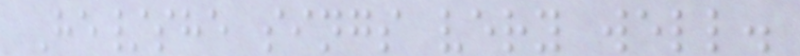He/she sings very well.
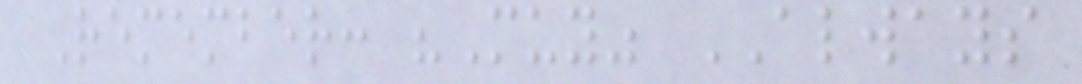Remember: "Muy" ALWAYS
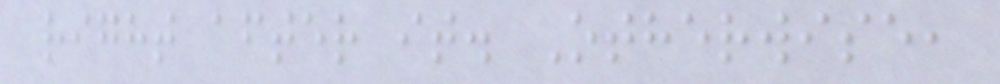right after it. Otherwise,
